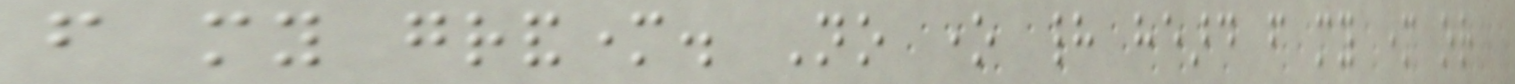from my grandmother. No one had heard from my mother or
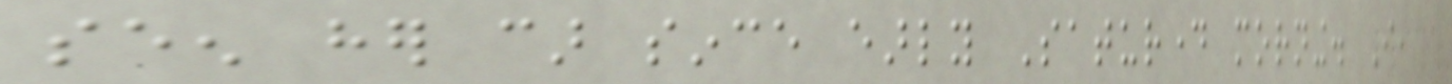seen her car since early Saturday morning. I,
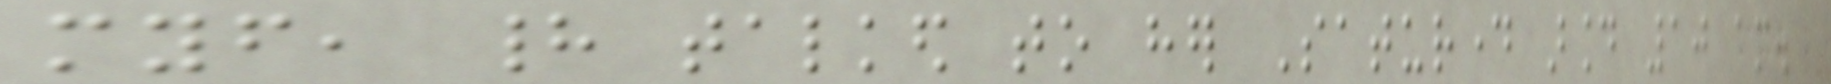myself, had talked to her Saturday around 10 am.
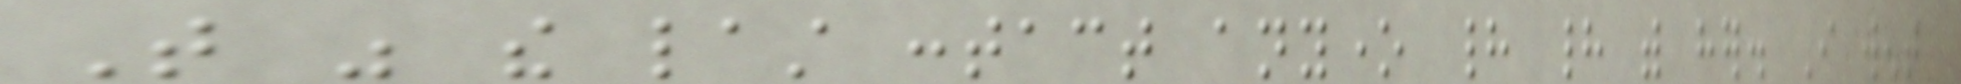That was the last contact anyone had had with her. I went
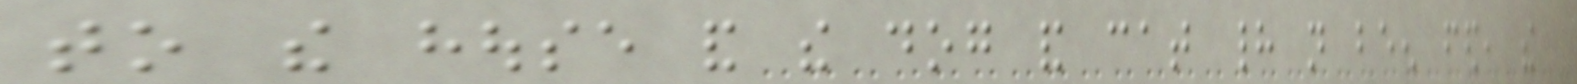to the house and the dog and cat had not been fed, the
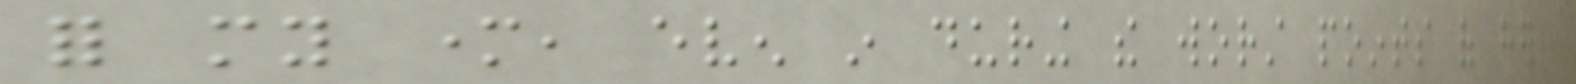for my mother, even in during the worst points of her
